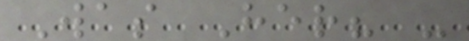Was Her? -
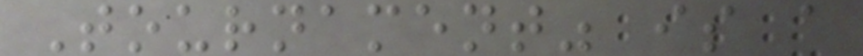Tournament" is a
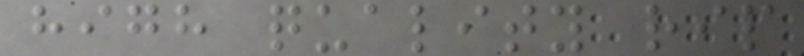high quality rip
